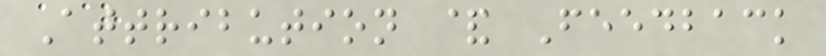Attribution & Feedback
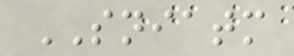SNIATM
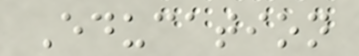Education
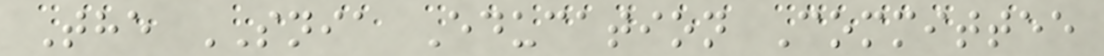The SNIA Education Committee
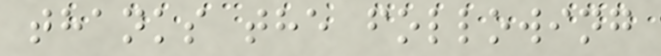thanks the following
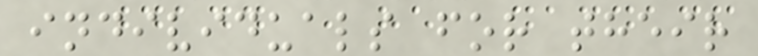individuals for their
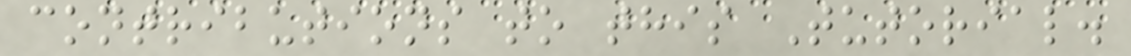contributions to this Tutorial.
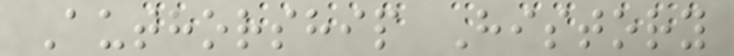Authorship History
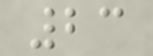23
